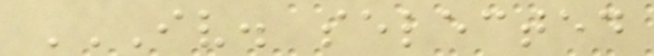IV. SELECTED
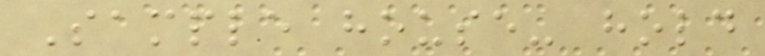Sample house- hold
